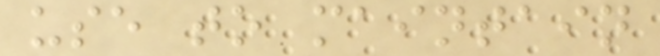use to maintain
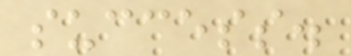success.
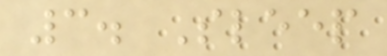3. Sleep
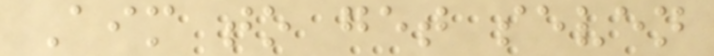Aim to get seven
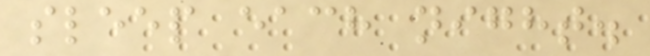sleep each night.
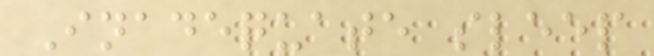Inadequate sleep
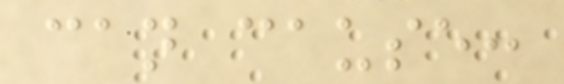can cause:
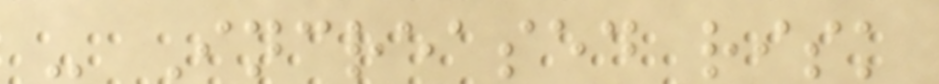- Increased risk
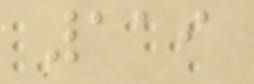119
